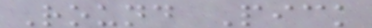Round Pick
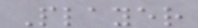Player
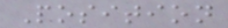Position
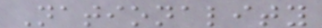Nationality
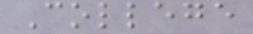College
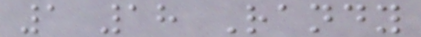1 18 Randy
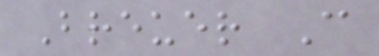Breuer C
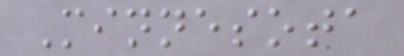Minnesota
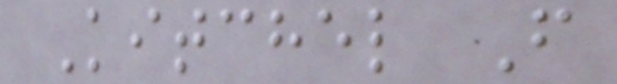Kitchel F
